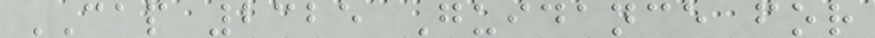CAP 2325 Guidance for
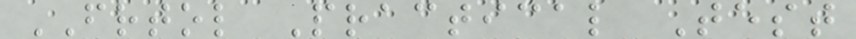FRTOL Practical Test
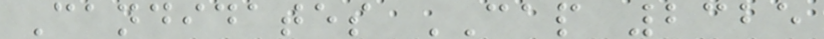Candidates CAP 2325
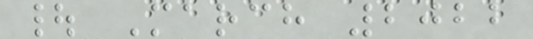| March 2022
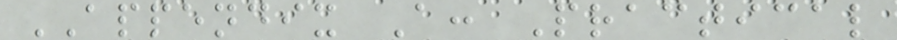APPENDIX A: Practical
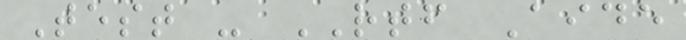Test - RTF Aide
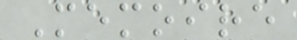Memoire
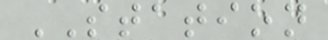STATION
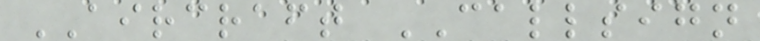AIRCRAFT CALLSIGN
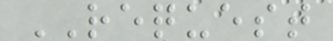REQUEST
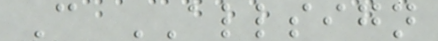C ALLSIGN
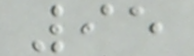95
